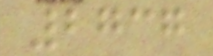2737
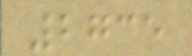2735
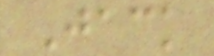Jack
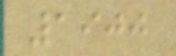1900
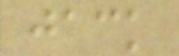jack
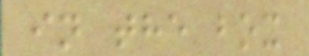in the box
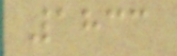1833
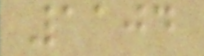1104
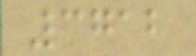3712
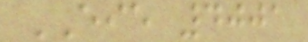EIE 4001
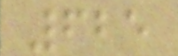625
